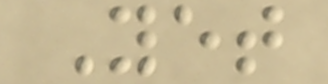Yet
